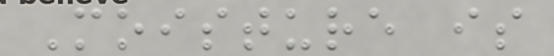Moisture is
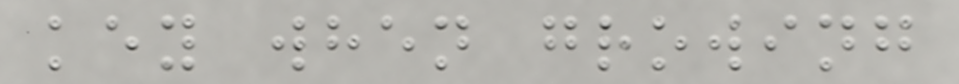key when growing
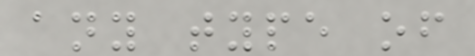any type of
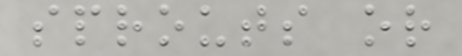sprouts or
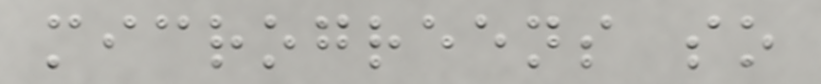microgreens so
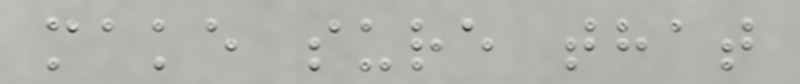make sure that
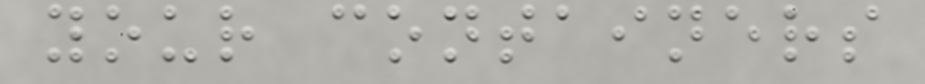your containers
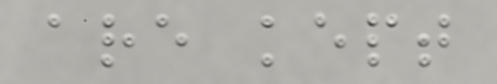are kept
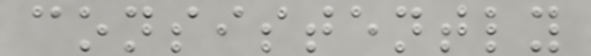consistently
